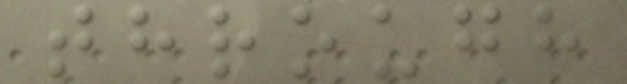through
